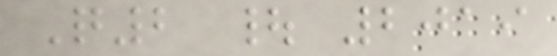Q2 | 2019
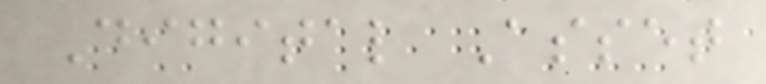Digital Asset
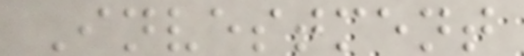Investment
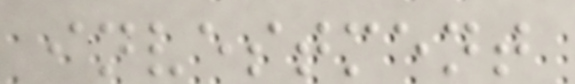investment
